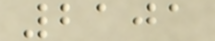2101
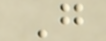G
